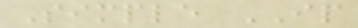Simple IP
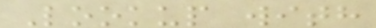Lookup with
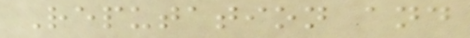Reputation and
